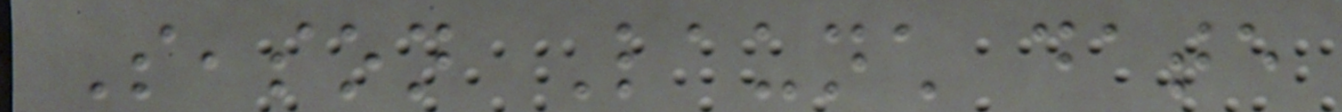Season Launch date
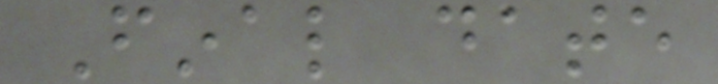Final date
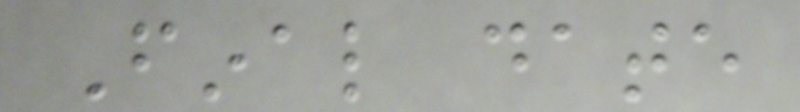Final date
